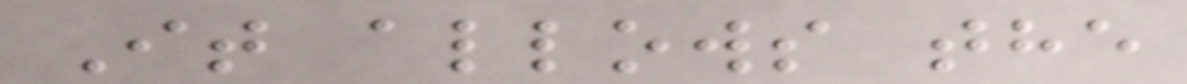It allows the
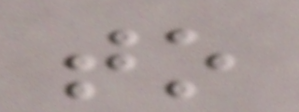to
